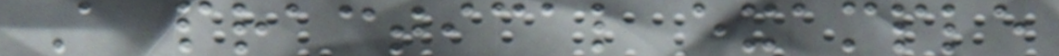A practical example
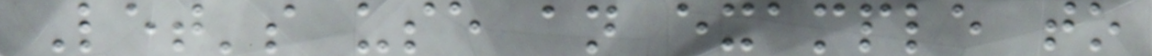Let's use an example to
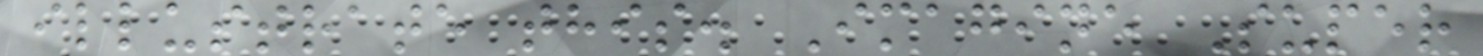illustrate this. Imagine Super
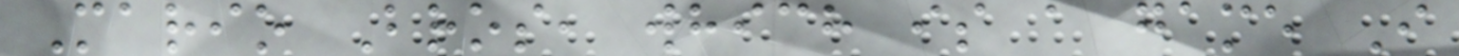Mario Bros, which is a game I
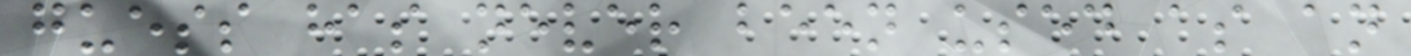guess has never been used as an
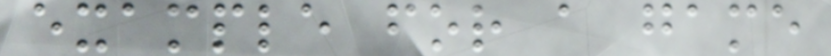example for a game
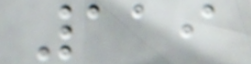119
